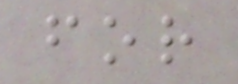for
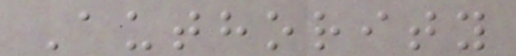Authority
